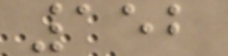152
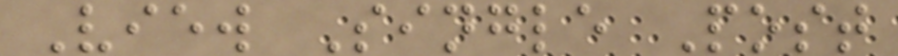View Single Post
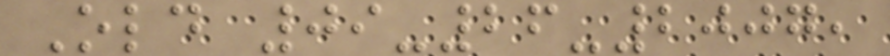Old 09-26-2007,
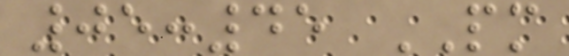05:45 PM
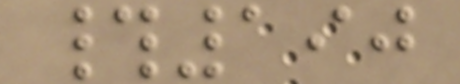#190
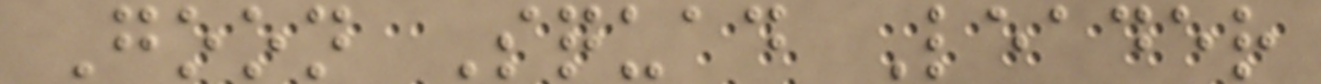Goon Squad Leader
